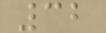32
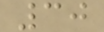30
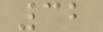32
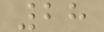28
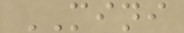MINI
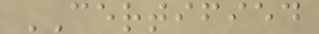CERTIFIED
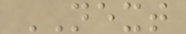NEXT
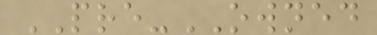PRE-OWNED
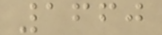1660
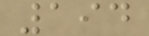194
